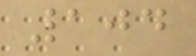104
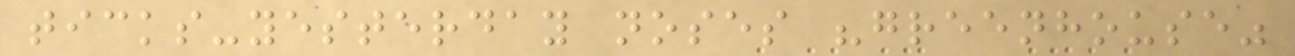ticks-yesterday noses "greenhouse"
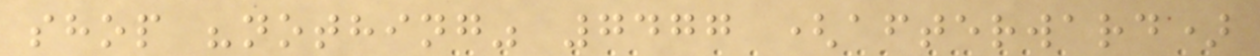shop "nothing" 7477 (afterward)
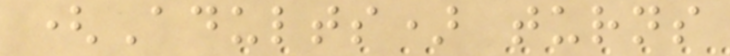(Adults) turns
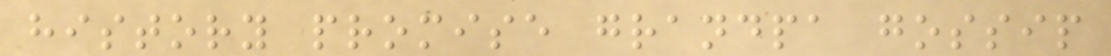history promise grandpa gossip
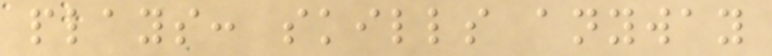plays: skills anyway
